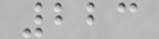223
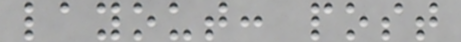layout: post
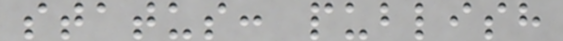status: publish
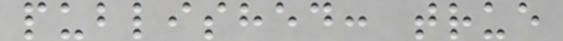published: true
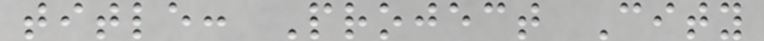title: Project City
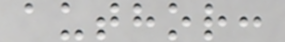author:
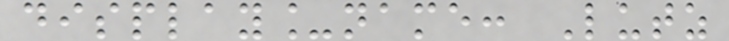display_name: Lutz
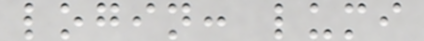login: lumi
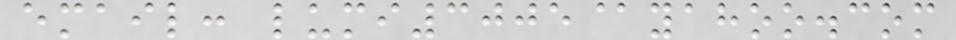email: lumi3005@yahoo.com
